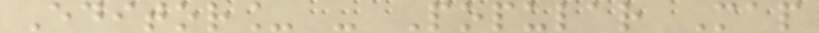Editor_ - Popular Map
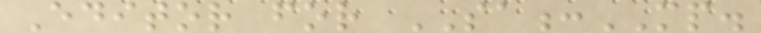Editor for SA:MP.
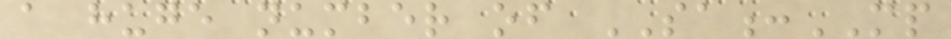a huge number of SA:MP
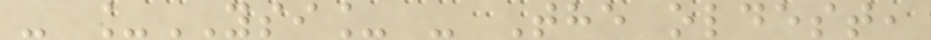- _YSI_ - The oldest,
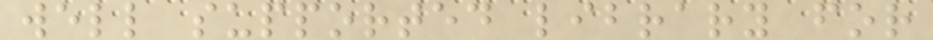well supported library for
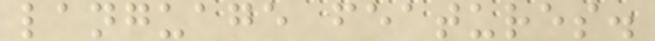language features.
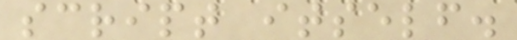script itself.
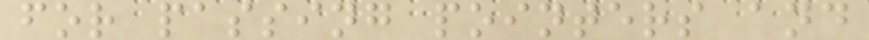for passing pointers and
